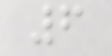6
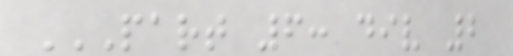PART 6: DIV 2
